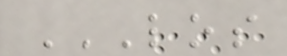LOS
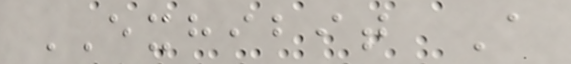EXHIBIT A
